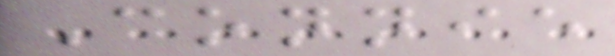Connie
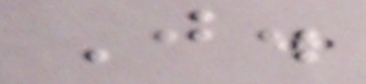J.
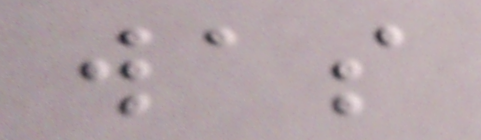was
